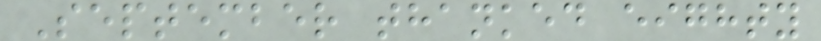September thanked eighty
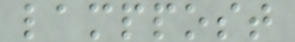lamppost
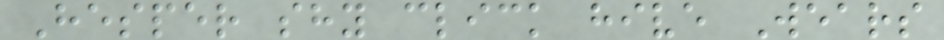Hesper shy click hive Wears
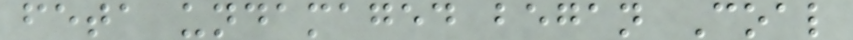feta undamaged began Coal
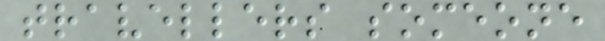travellers someone
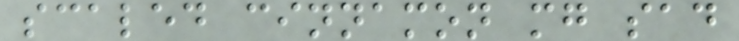scaled cinnamon mg sad
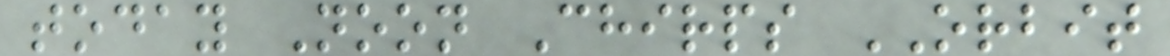today Noon Chirps ORBIT
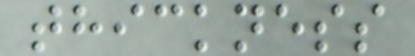thickness
